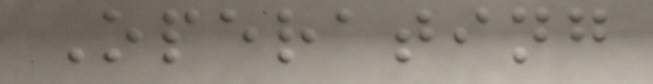Operating
